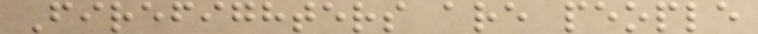Firefighters are people
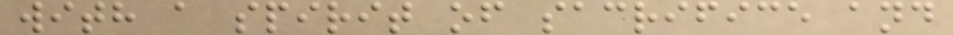with a spirit of sacrifice and
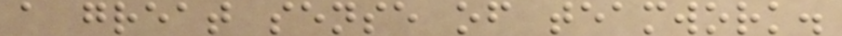a great sense of teamwork.
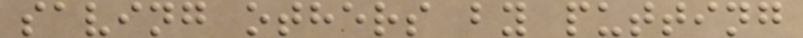saving others by putting
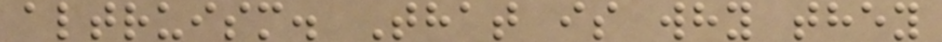altruism. That is why they
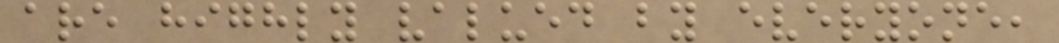are highly valued by everyone,
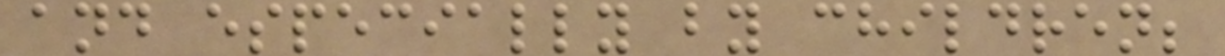and especially by children;
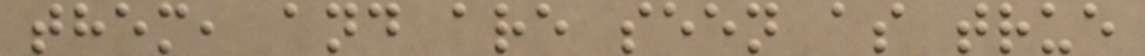them, and are seen as true
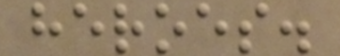heroes.
